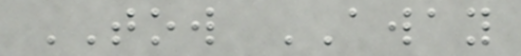TOW AWAY
